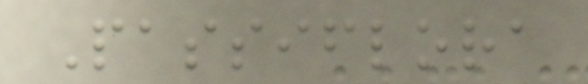Passiflora
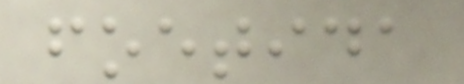foetida
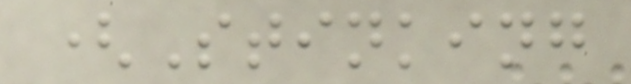(Stinking
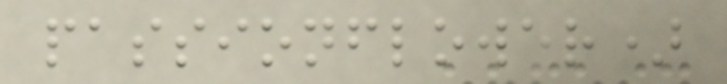passionflower)
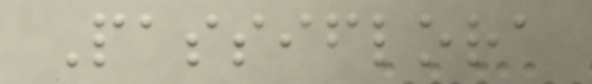Passiflora
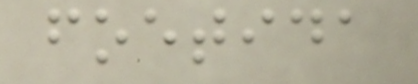foetida
